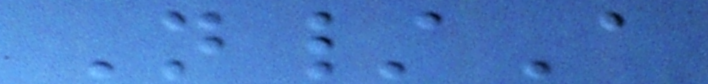N/A
